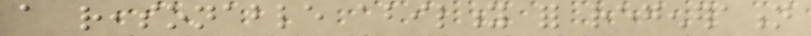a reasonable ability for regeneration
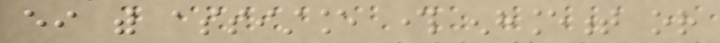either with assistance through enhancement or
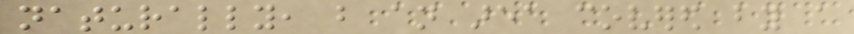naturally, but an area covered by a
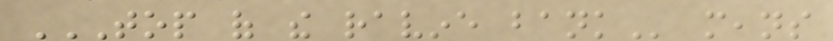TOP OF THE RAVINE BANK means
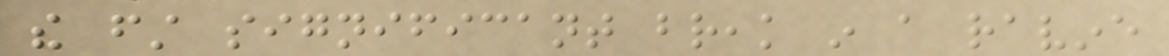the first significant break in a ravine
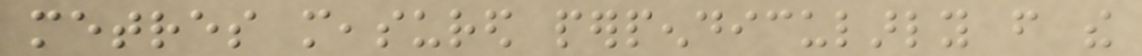metres measured perpendicularly from the
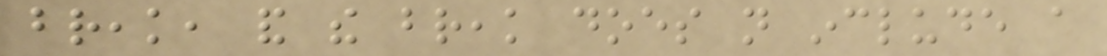break, and the break does not include a
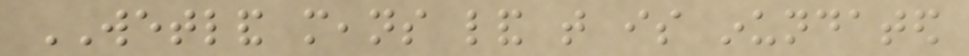WETLAND means land that is inundated
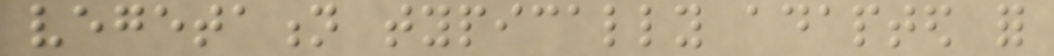vegetation typically adapted for
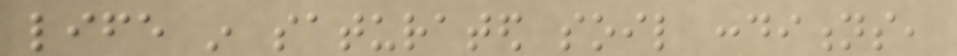life in saturated soil conditions,
